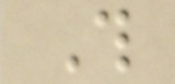This
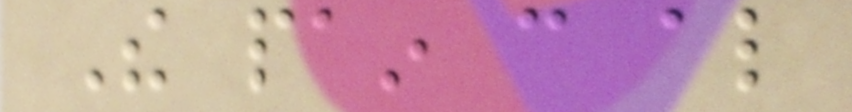The pain can also
